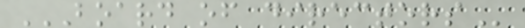BOARD OF DIRECTORS
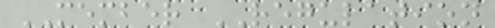MEMBER REGULATION
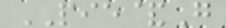PIE&G
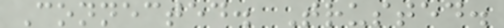Connected. Trusted.
